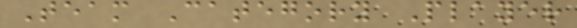Team Category Player
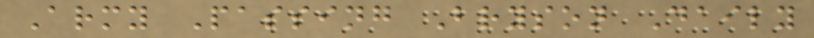Army Passing Bryson Daily
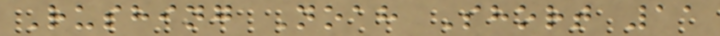Rushing Noah Short 11
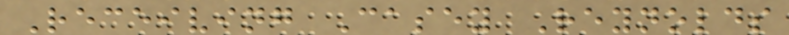Receiving Casey Reynolds
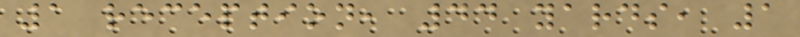1 reception, 44 yards, 1
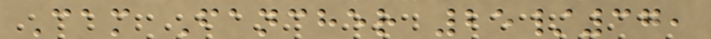Cam Fancher 25/37,
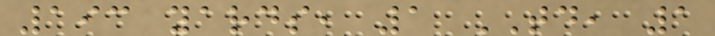193 yards, 1 TD, 1
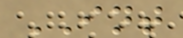INT
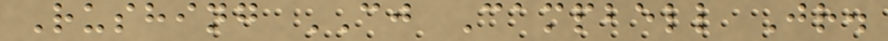Rushing CJ Campbell Jr.
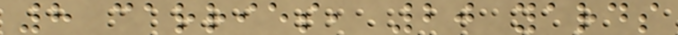8 carries, 20 yards
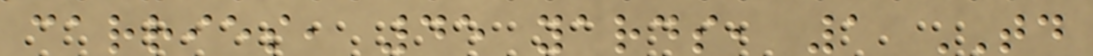carries, 45 yards, 1 TD
